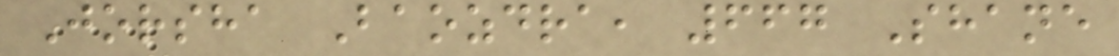Jorsha Baozdra, 667 Shane
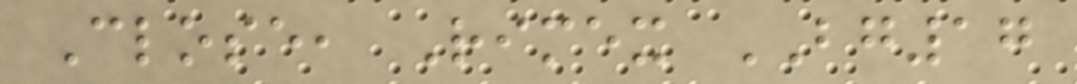Close, Rimex BG17
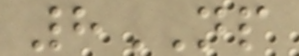8NP
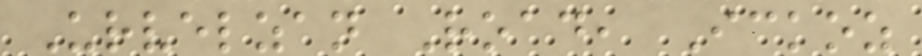Urvelzan Road, Ickoz
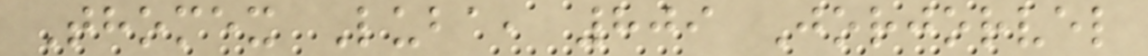Thomex Luba, 809 Jorjorvel
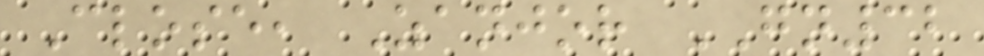Close, Zanjor GN32
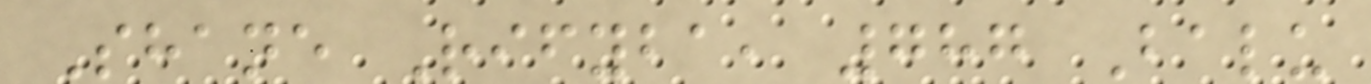Shane Rifyba, 787 Balu
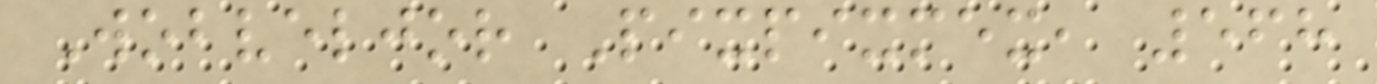Wobveljor Pixpixmex, 568
